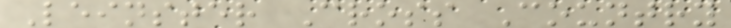Leinster Cross Country
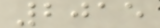2015
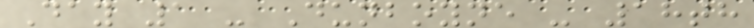Day 1 - Dunboyne - 18th
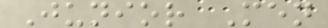Junior Men
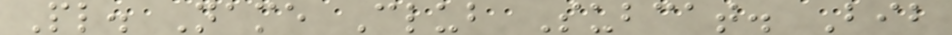Pl. Name Club Subcat. Bib
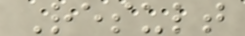Result
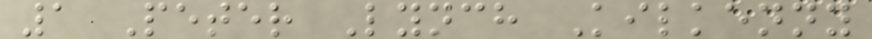1 Peter Lynch Kilkenny
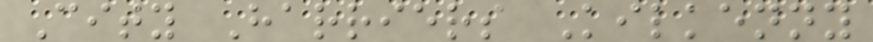City Harriers Kilkenny
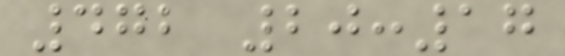472 20:17
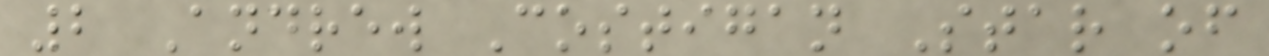2 Andrew Costigan Star of
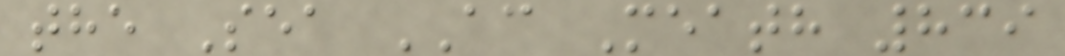the Sea AC Meath 839
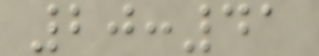20:41
